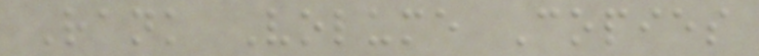Rank Volume Copies
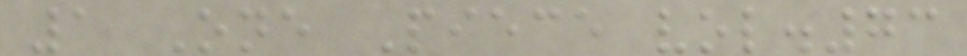1 One Piece vol.73
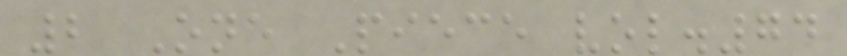2 One Piece vol.74
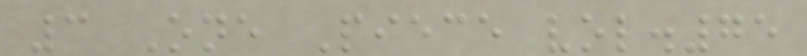3 One Piece vol.75
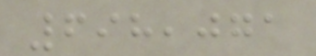698,071
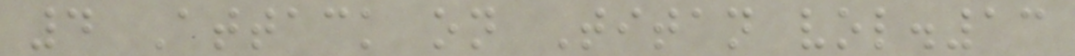4 Attack on Titan vol.13
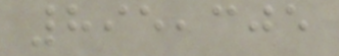895,305
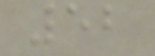52
